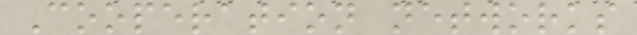Cooperation networks
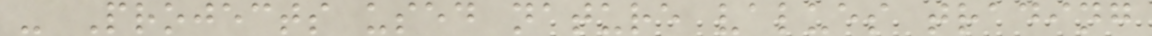- Projects used nature values trading
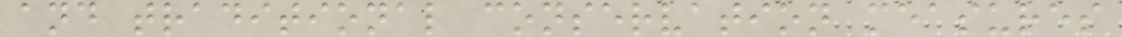and traditional conservation measures
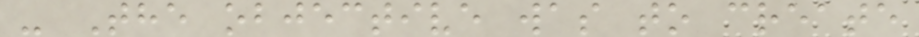- The objective was to create
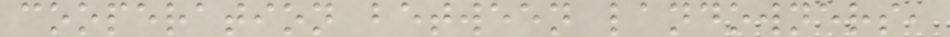cooperation between landowners,
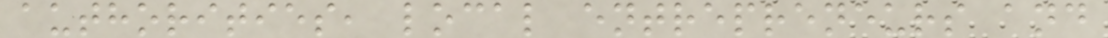authorities, local entrepreneurs and
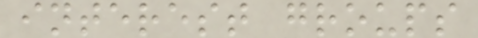interest groups
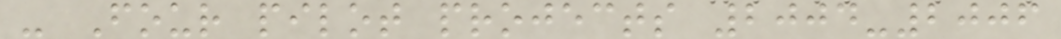- Four pilot projects 2004-2006
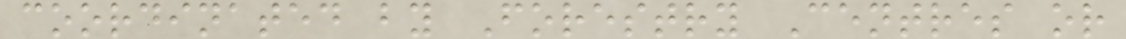coordinated by Forestry Centres or
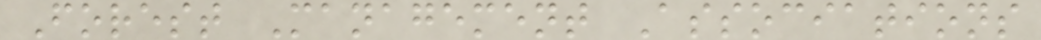Forest Management Associations
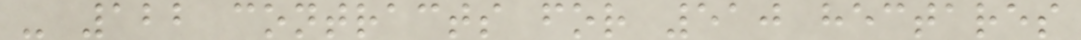- 122 contracts for 510 hectares
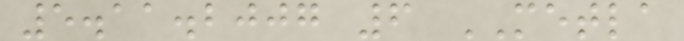5.11.2007 6 METLA
